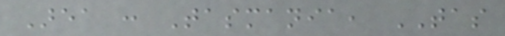Area : Tasmania, TAS
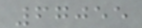67055
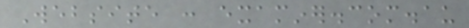Website : examiner.com.au
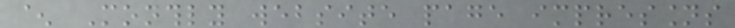^ Monthly website page impressions
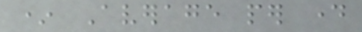* Average per day
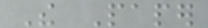The Paper
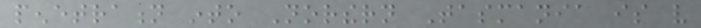penetration into Northern Tasmania is very
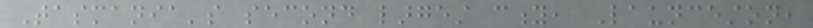Tasmania's second largest city, Launceston,
